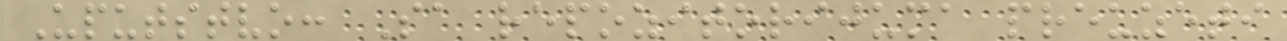Uputstvo: Sa repozitorijuma preuzeti
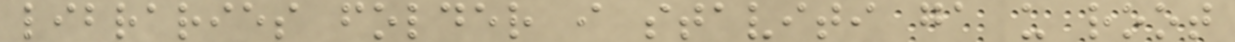libraries folder i staviti ga u root
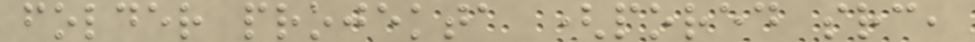folder projekta (pored src,
